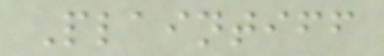Plaintiff
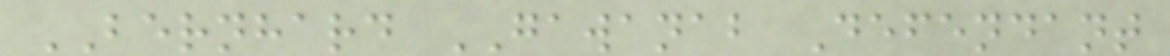BERNHARD GAWANAB Defendant
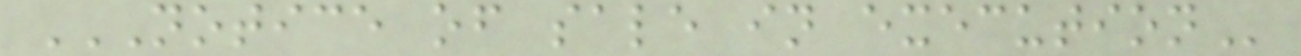NOTICE OF SALE IN EXECUTION
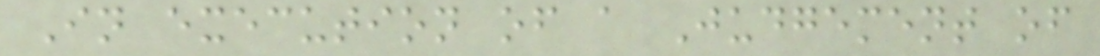In execution of a Judgement of
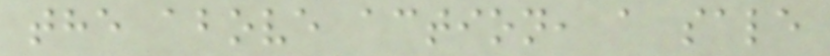the above action, a sale
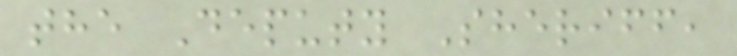the Deputy Sheriff,
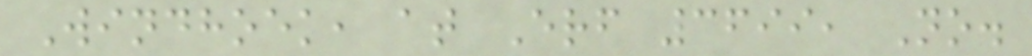Windhoek, at Erf 3699, No.
